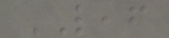LEAF
